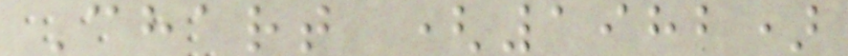Chart (1982)
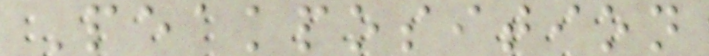Peakposition
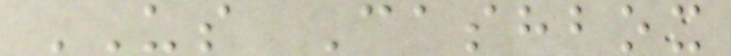US Cashbox
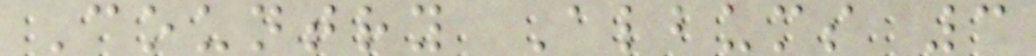Country Albums 3
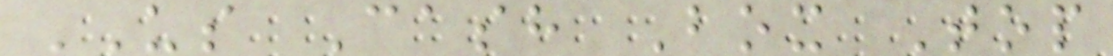US Cash Box Top
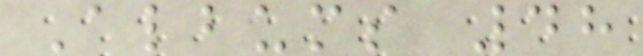Albums 48
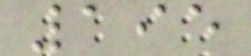195
